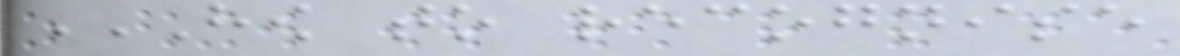HOW TO RECOGNISE
